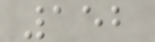152
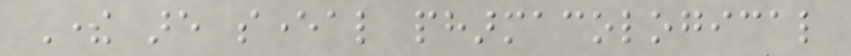There are several pharmacological
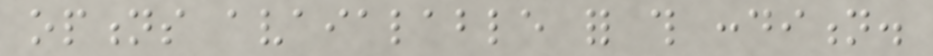options avaialable for this condition.
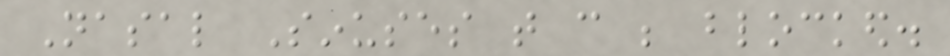Nasal Sinuses that can be blocked.
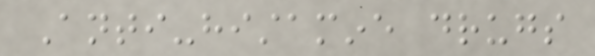Anti-histamine drugs
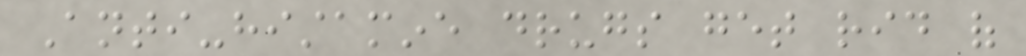Anti-histamine drugs get rid of
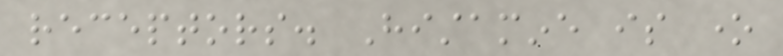receptors. Histamine is one
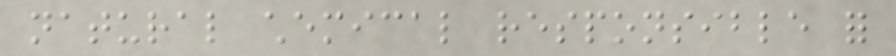natural chemical responsible for
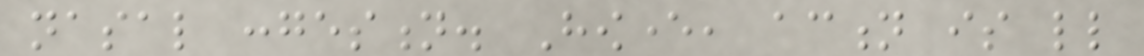nasal congestion. However, action is little
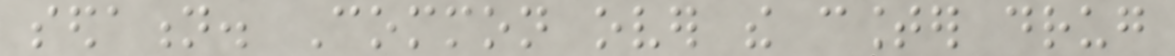sedation. Common over the counter drug
